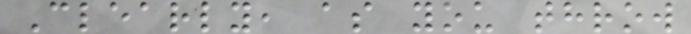Clearly, as you throw
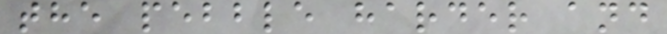the pebble harder and
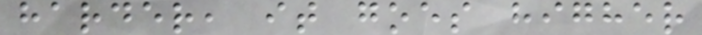harder, it goes higher
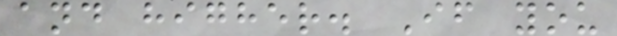and higher. If you
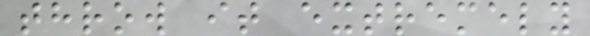throw it extremely
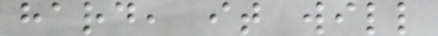hard, it will
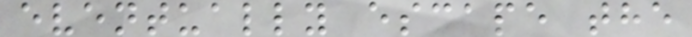eventually escape the
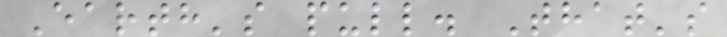Earth's pull. That's
